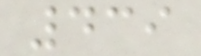439
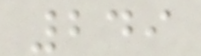249
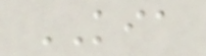KIA
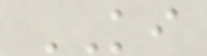KI
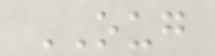OUG
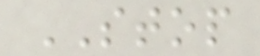STOP
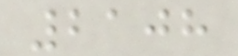2108
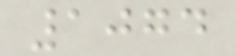1074
